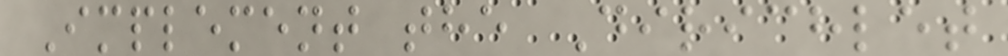Implement the Dirichlet
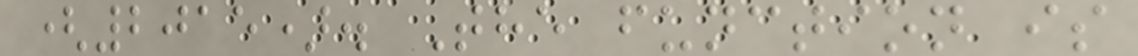(2015). The function is
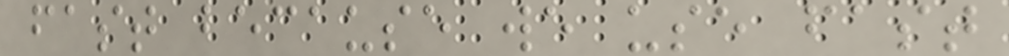fast because we use fast
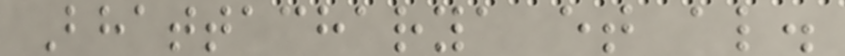Bhattacharya et al.
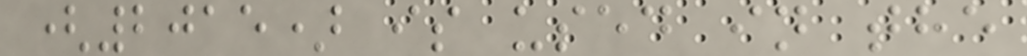(2015) is used in the
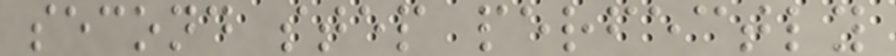second step perfectly
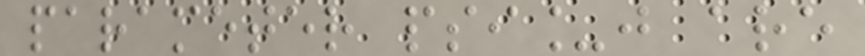parameter psi_j are
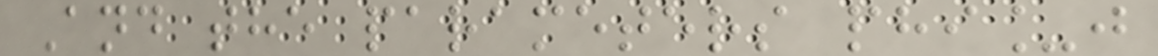And the parameters phi_j
